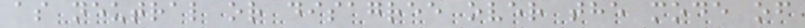as neutral or disagree over the mode of
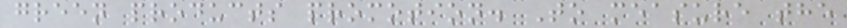green products promotion. To measure the
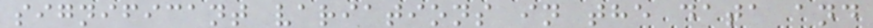significant variations in the data and
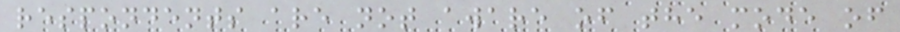respondents are not aware of the mode of
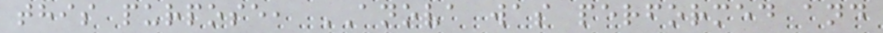this purpose, ANOVA was performed and
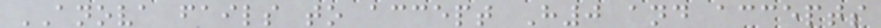ANOVA fails to accept H0 and accepts
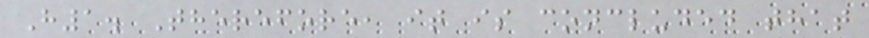H1. Therefore, it is concluded that
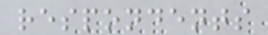respondents
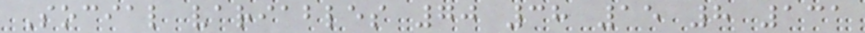Social variables 70 38 15 8 131
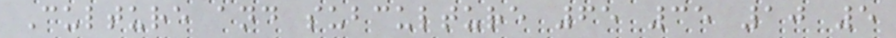Culture and subculture 65 35 10 5
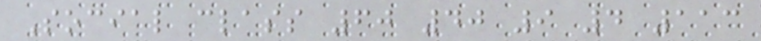Social class 60 40 9 4 113
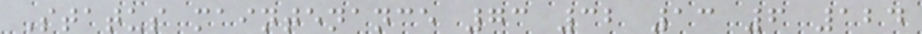Status maintenance 73 32 13 6 124
